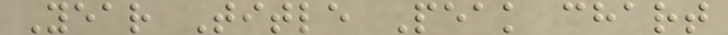Year Title Peak chart
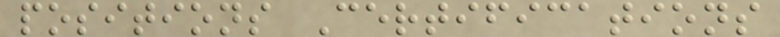positions Certifications
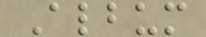Album
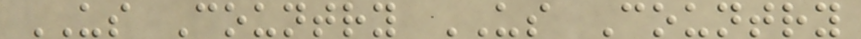US Country US Country
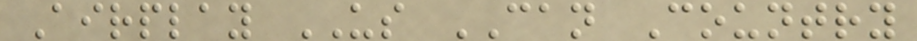Airplay US CAN Country
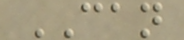CAN
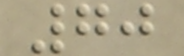70
